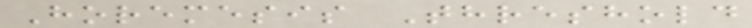Horemesis Threshold
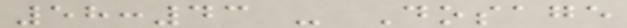58:43 - Dosage
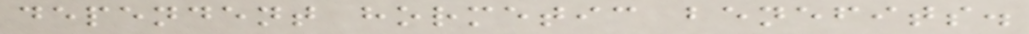dependent hormetic benefits.
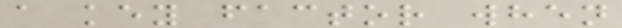a key factor when
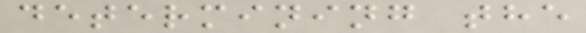determining the
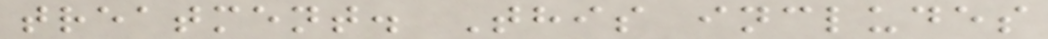treatment. This includes
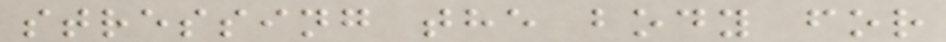stressing the body for
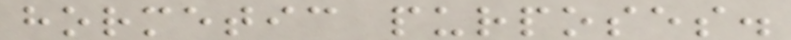hormetic purposes.
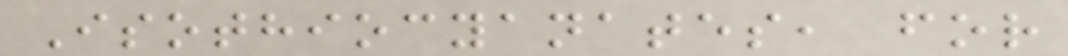Isothiocyanates, for
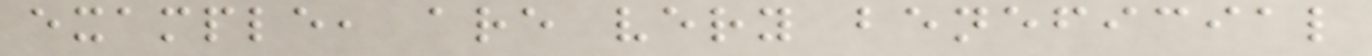example, are very beneficial
